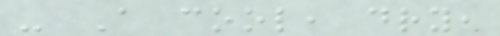- A cool, dry,
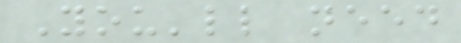You'll need
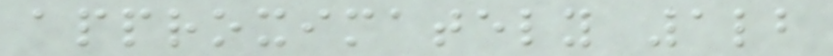approximately 1lb
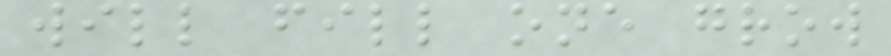will fill one grow
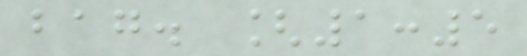bag. [1:5
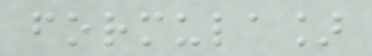formula]
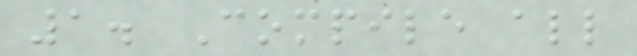1. Compile all
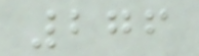276
